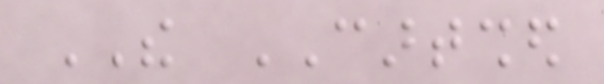THE CARTSHED
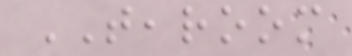TEAROOM
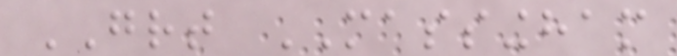GREAT MASSINGHAM
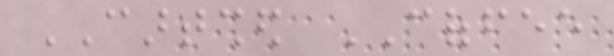CARTSHED COFFEE
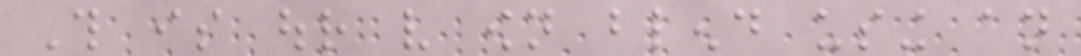This is our very own blend using an
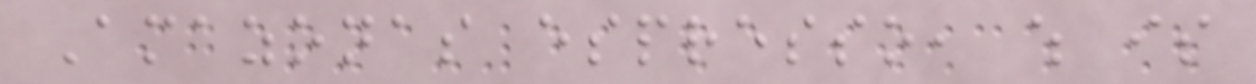Amazonas espresso, which is
